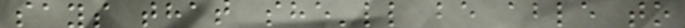says that she'll be able to
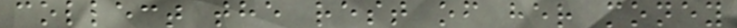collect the rest of her money
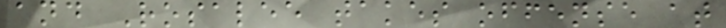and Rosalee takes offense at
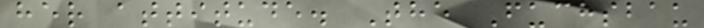her attitude. The Fuchsbau
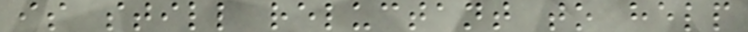is still reluctant to help
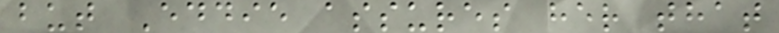but Eddie assures her that
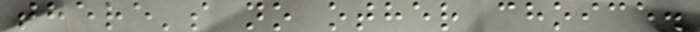there's no other choice.
